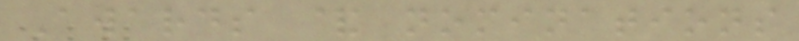Awards & nominations
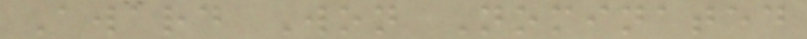Award Won Nominated
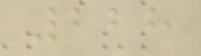228
